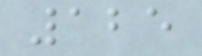125
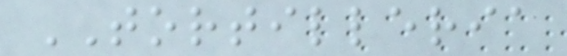TORTILLERIA
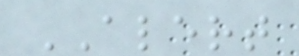ALERT
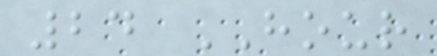24 HOUR
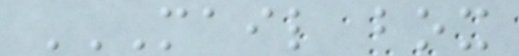MAIL BOX
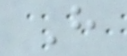H
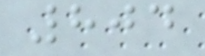804
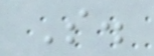S.
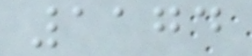1174
